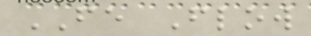FE Flow
